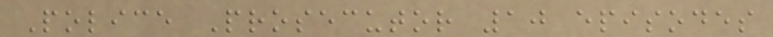Police Prosecutor 10 episodes
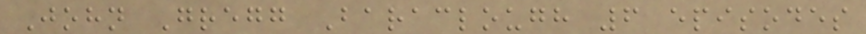John Gregg Baraclough 6 episodes
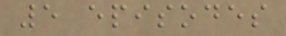5 episodes
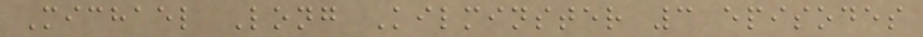Michael Long Kilminster 3 episodes
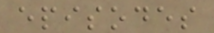episodes
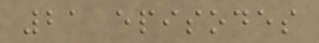21 episodes
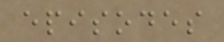episodes
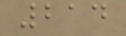214
